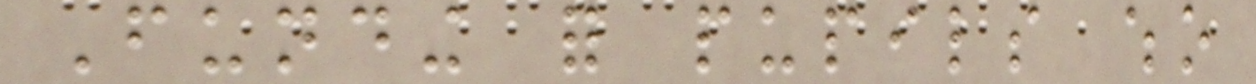Funding for pupils who
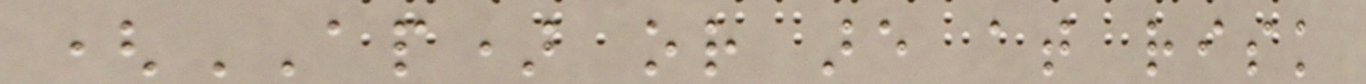(AP) or are at risk
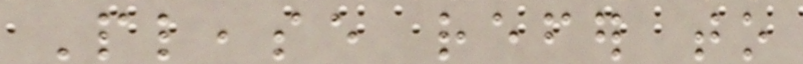Please refer to
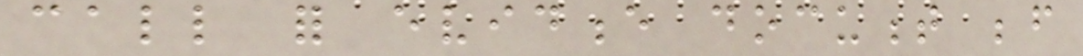call for evidence document before
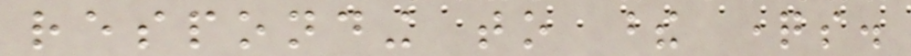responding to these questions.
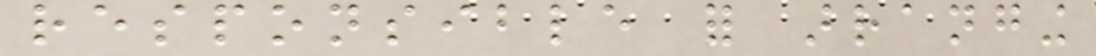responsible for arranging
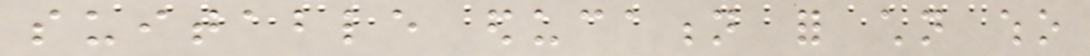suitable education for children who
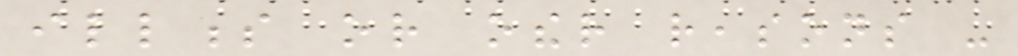illness or other reasons -
